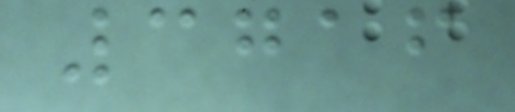3716
